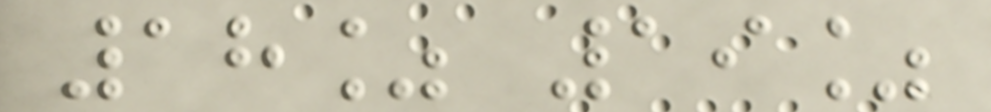18% 19%
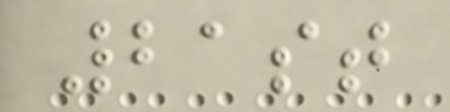21st
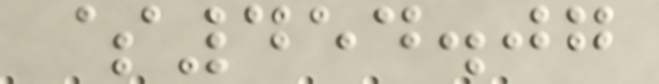$454.07
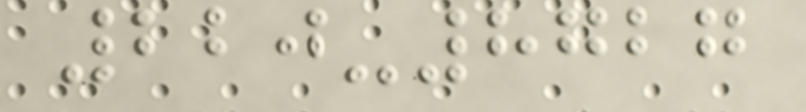220-8727
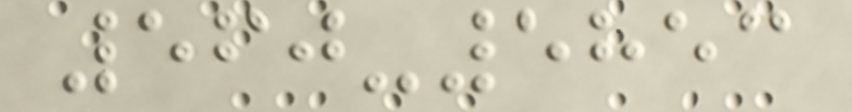560-5853
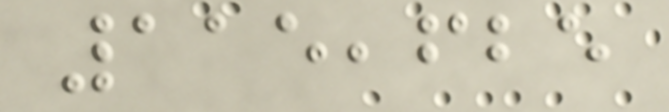115,625
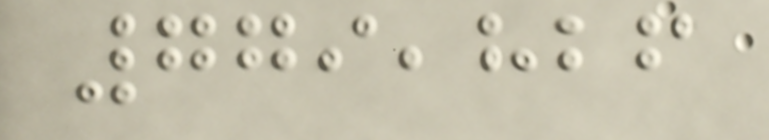779,826
